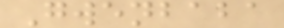Gwenbaba
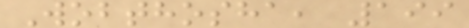Wobthosha, 199
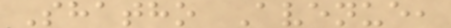Shatho Avenue,
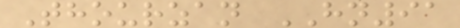Thourzan HN91
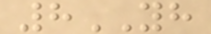8YH
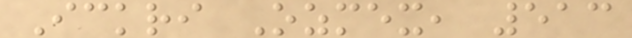Ickri Ozmex, 513
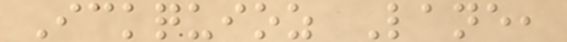Ickquioz Lane,
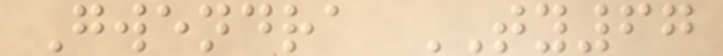Gwendra TY67
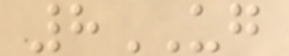8UG
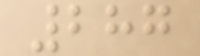287
